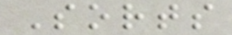Sorts
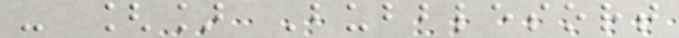- [] Bubblesort
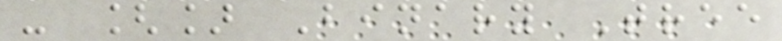- [] Binary Tree
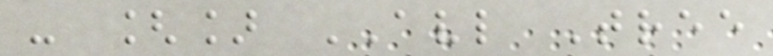- [] AVL Tree
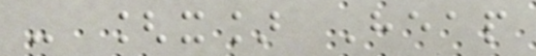- [x] Heap
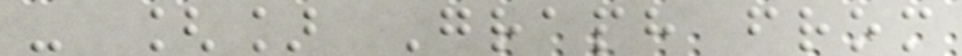- [] Graph from
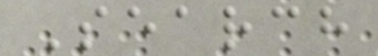Search
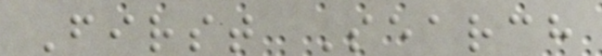First Search
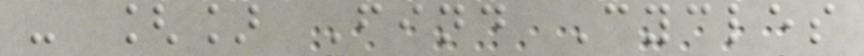- [] Find Cycles
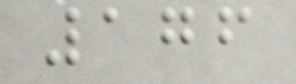176
